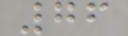76
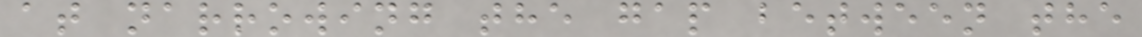at narrowing the gap between the
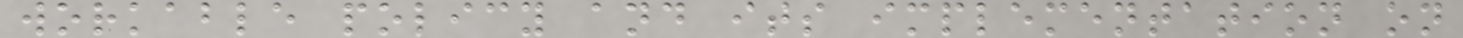workable policy and its implementation on
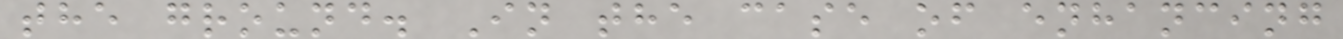the ground. In the case of enhancing
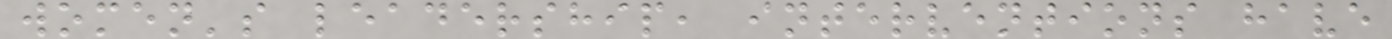women's leadership, interventions have
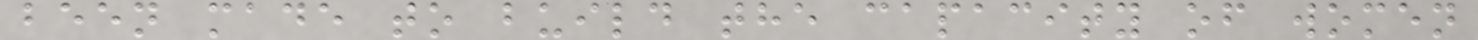been made to build the capacity of women
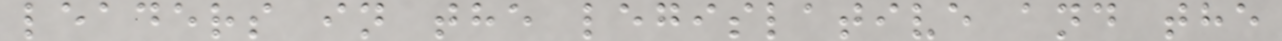leaders in the legislative and the
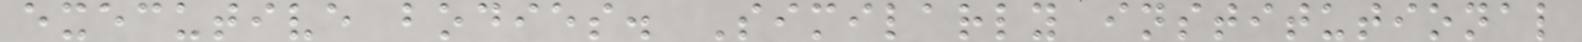executive bodies. Similarly institutional
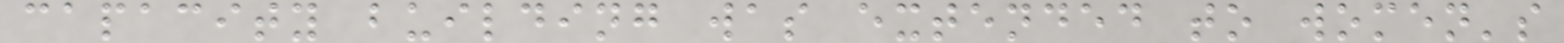capacity building was extended to women's
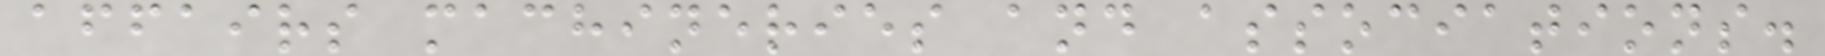affairs machineries and associations.
